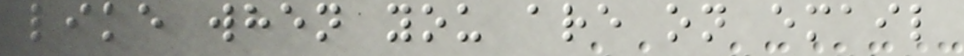like when you are on email
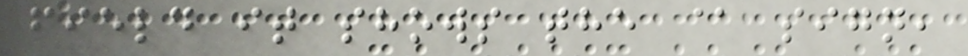field it shows the @ sign,
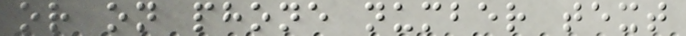or on phone number text
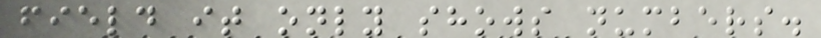field it only shows numbers.
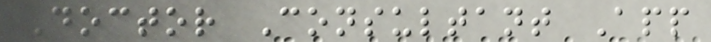Doctor Consultant App
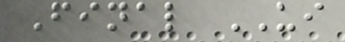Final UI
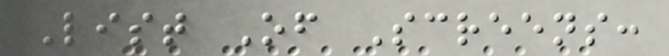List Of Screens:
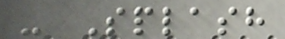- Splash
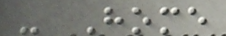- Home
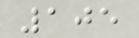105
